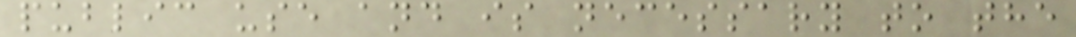public use and is necessary to the
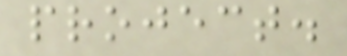project.
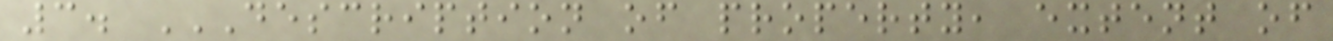3. DESCRIPTION OF PROPERTY, EXTENT OF
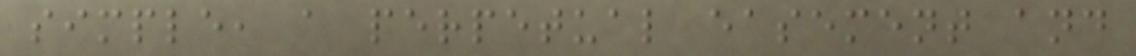simple, a perpetual easement and
